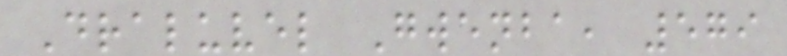Draluvel Gwenba, 579
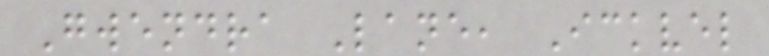Gwendra Lane, Ickvel
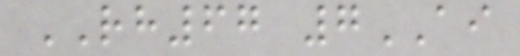RH67 7AI
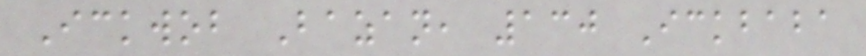Ickwob Bazan, 130 Ickbaba
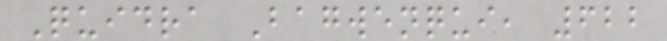Quidra Bagwenqui, 622
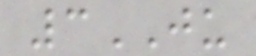3JU
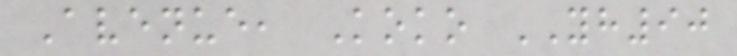Avenue, Koko YH90
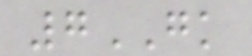7GK
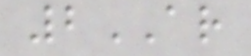2AR
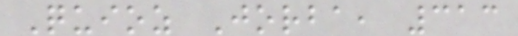Quioz Jorba, 313
